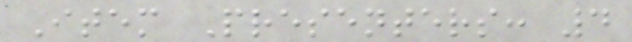Item Presenters: 4
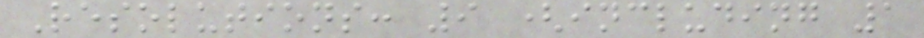Resolutions: 9 (including 1
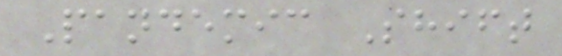Pandemic Shift
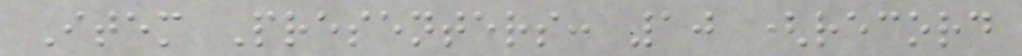Item Presenters: 10 (record
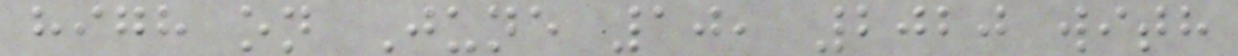high on June 10, 2020 with
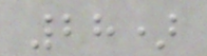28)
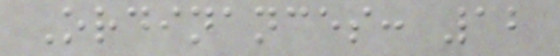Ordinances: 12
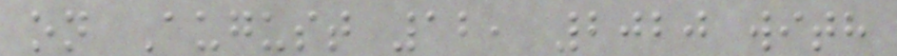on August 12, 2020 with
